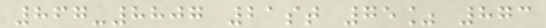867-8807 21st 75% 873
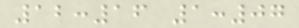12:16 1:07
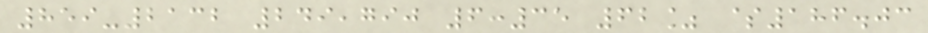859-2132 249,790 6:35 62% $186.03
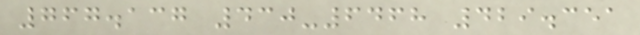767.137 430-6468 429.351
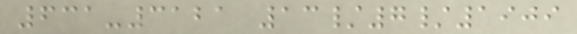631-3121 13/7/1909
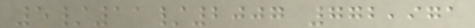5/11/2007 772,971
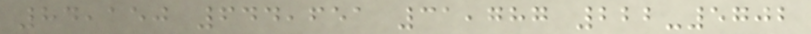84,150 644,651 31,787 222-5702
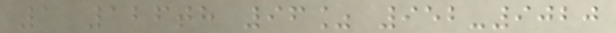1 126th 96% 952-9020
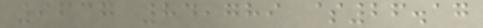9637 84,789 $26.17
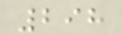298
